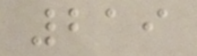219
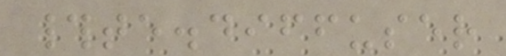#te.diffuser
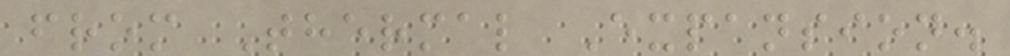from Thermal Expansion.
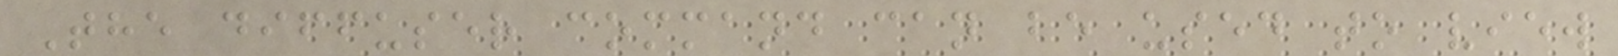The diffuser command can be used to view
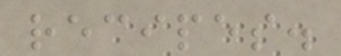recipes.
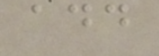add
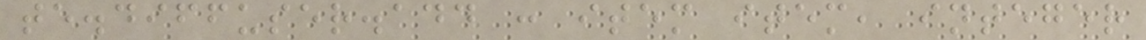te.diffuser.add : item item, integer
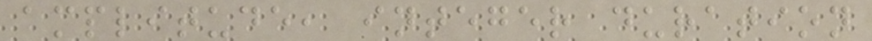amplitude, integer duration
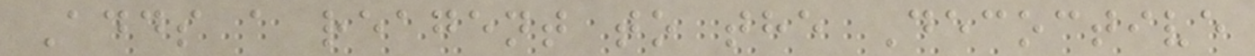Adds a reagent to the Decoctive
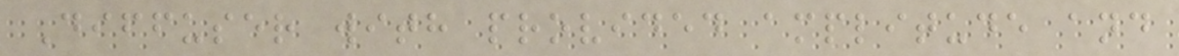Diffuser with provided amplitude and
